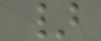}
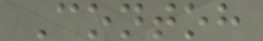Contoh
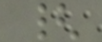{
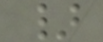}
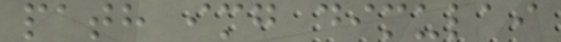path img dimulai
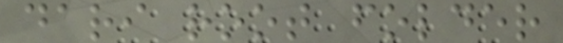dari root folder
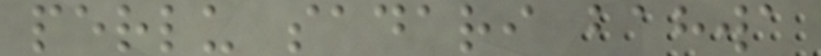perlu sadari bahwa
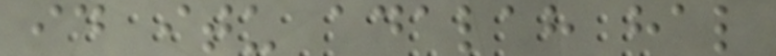id itu adalah hal
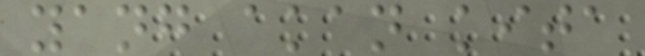yang akan kita
